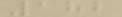182
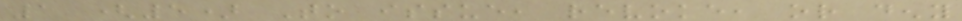1 (5) To issue, revoke, or deny
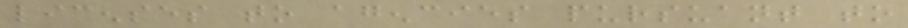licenses to agencies pursuant to
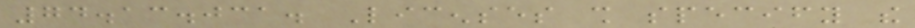74.13.031. Licenses shall specify the
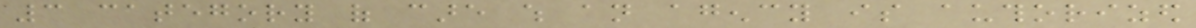3 category of care which an agency is authorized
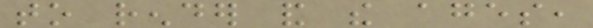to render and the ages,
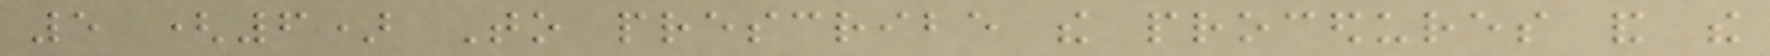5 (6) To prescribe the procedures and the
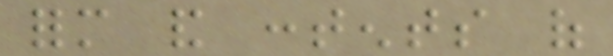form and contents of
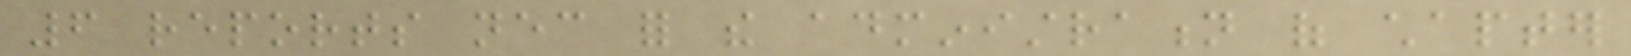6 reports necessary for the administration of chapter
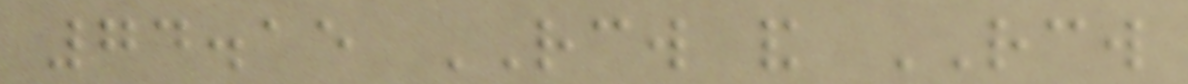74.15 RCW and RCW
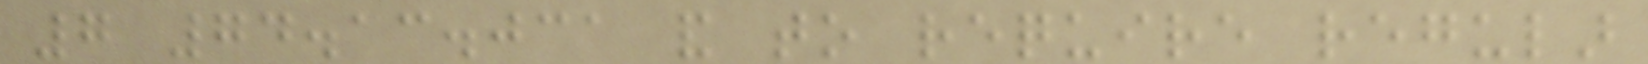7 74.13.031 and to require regular
